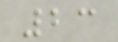23
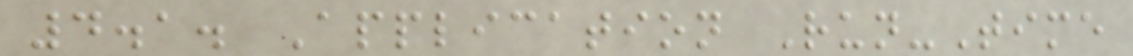4.1. Application Run-Time
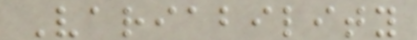Variability
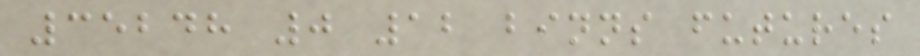35248 0 12 binns futures
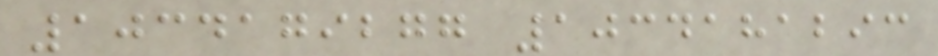1034179277 1034181293
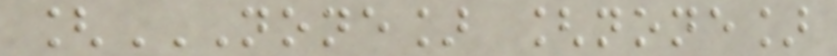[NONE] [NONE]
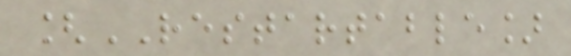[RESTARTABLE]
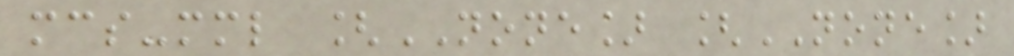mcs-mml [NONE] [NONE]
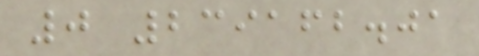0 239162.01
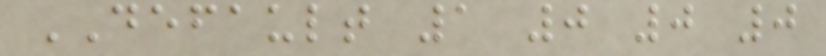DEFAULT 1 0 0 0
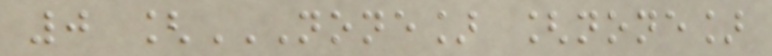0 [NONE] [NONE]
